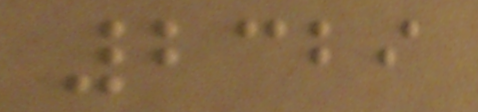2329
